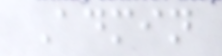Admin
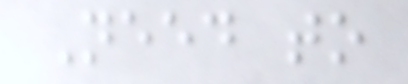Need to
